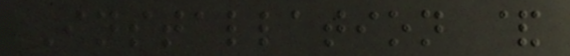Installation &
